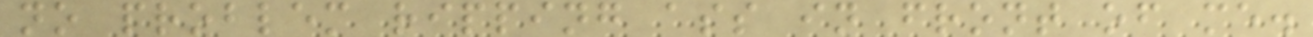no problem ripping ass in front of me.
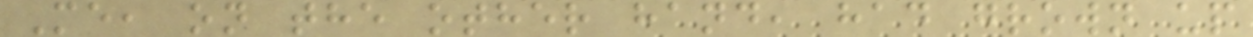Me, on the other hand, had grown up
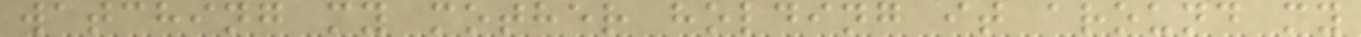watching my mother holding it around my
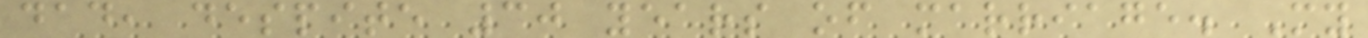dad, despite 30 years of marriage. My
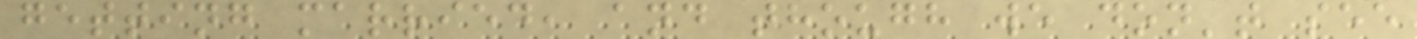getting married, and though we don't see
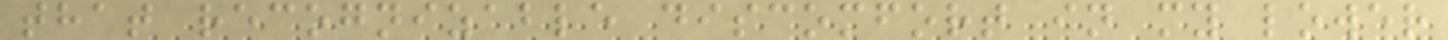that recognizable discomfort in my lower
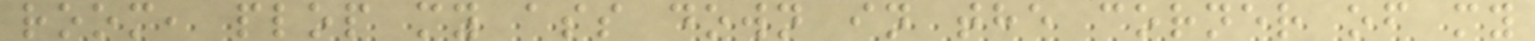room, plop my ass down in the corner of my
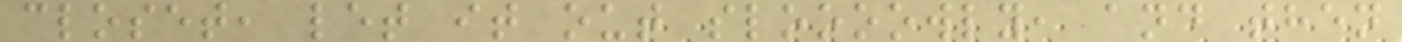closet, let it out sloooowly, and then
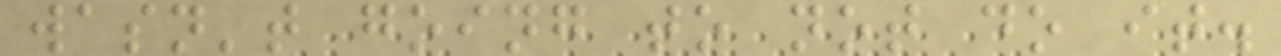wasn't going to not do it.
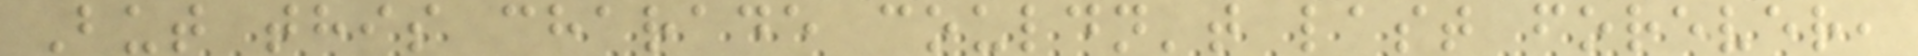But this charade couldn't last forever,
